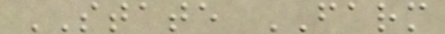STATE FARM
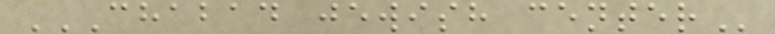CHABAD JEWISH CENTER
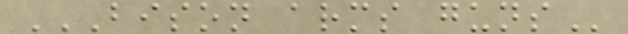BISON ARMS GUNS
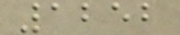1252
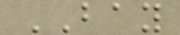BAY
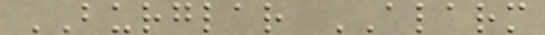BURGLAR ALARM
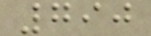790
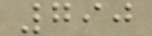790
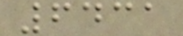6431
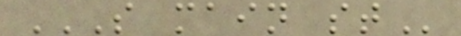S MAIN ST
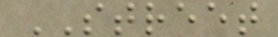STREET
